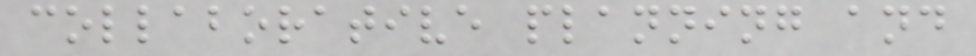collaborative planning and
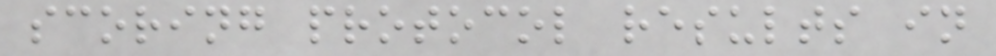scoring protocol results in
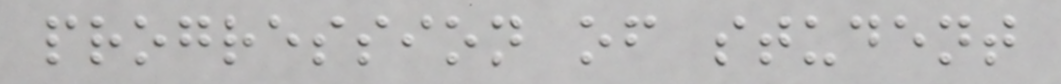progression of student
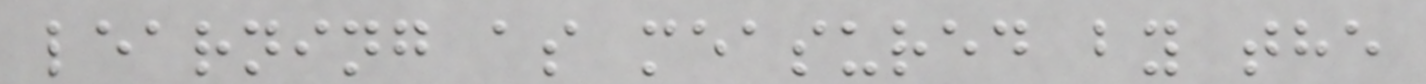learning as measured by the
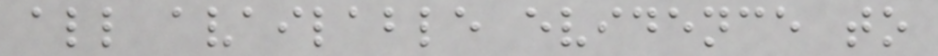all available evidence to
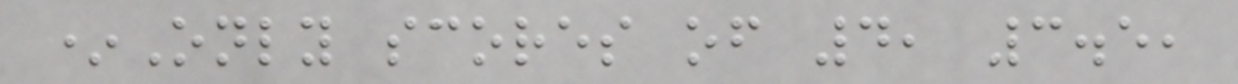*Only scores of 4, 3.5,
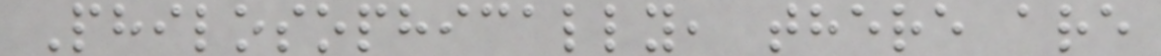Philosophically, there are
